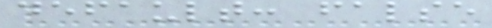default: false
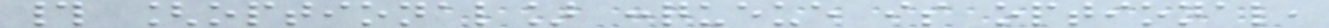# [optional] :queue is optional,
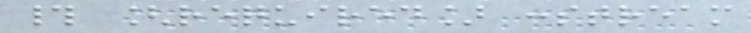# [required] :stream
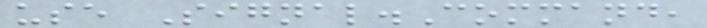use Signal.Command,
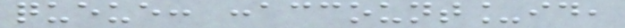queue: :account_id,
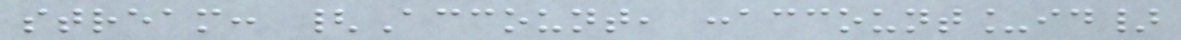stream: {Account, :account_id}
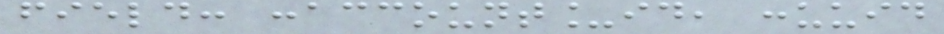field: :account_id, :uuid
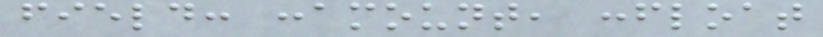field: :amount, :float
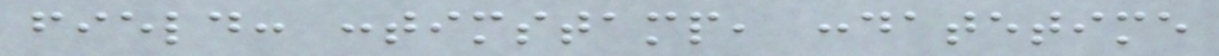field: :timstamp, :datetime
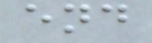end
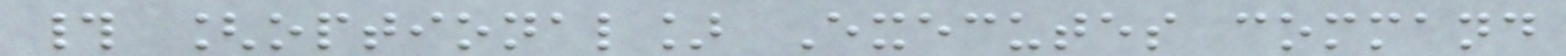# [optional] Executes command
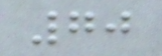70
